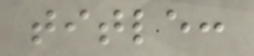title:
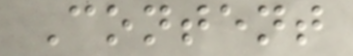Content
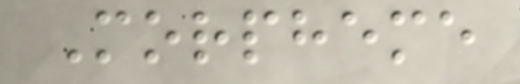Morpheme
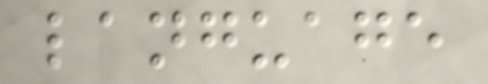language
